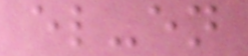el-en
